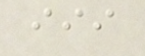iii
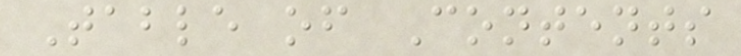Table of Contents
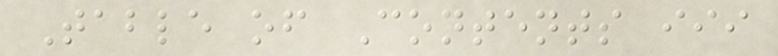Table of Contents iii
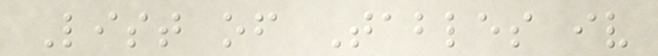List of Tables iv
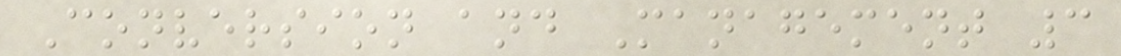Conversion and Management 3
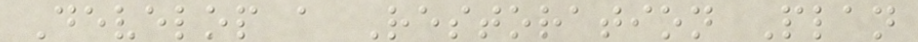Develop a Restoration Plan
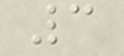3
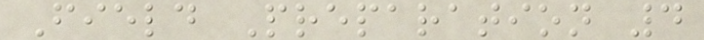Field Preparation 4
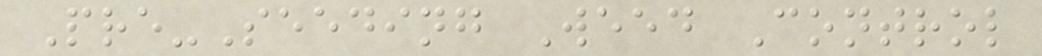Pre-Seeding Weed Control
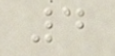4
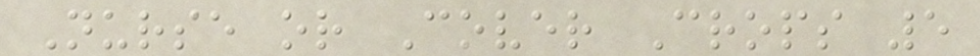Nurse or Cover Crops 5
